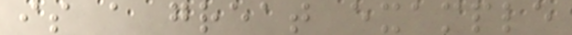is a great example
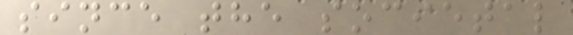since the societal
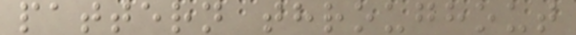pattern throughout
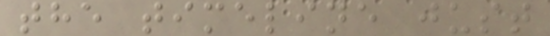the timeline just
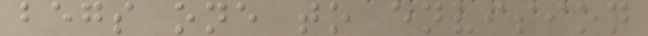begs one to envision
